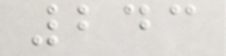243
